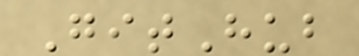GitHub
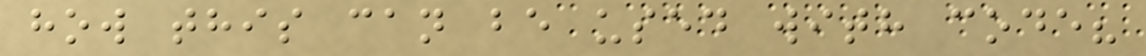how this can be used with code?
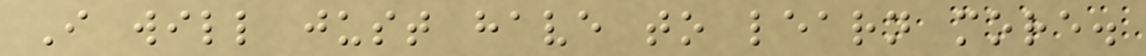I will just have to learn more.
